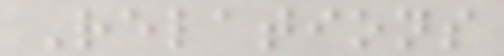Relations
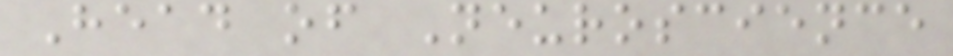Head of Neuroscience
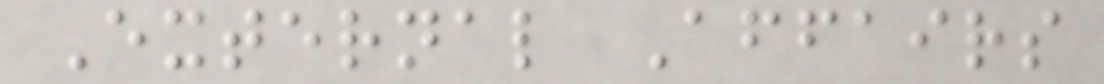External Affairs
